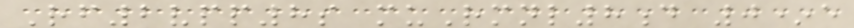Rf2vpp8s muRmnl8d 0*e
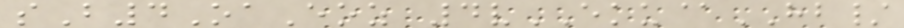sB4OaEoz 4vEKU@HB/
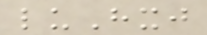luHxj
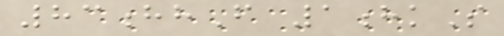83hhF 1hkS
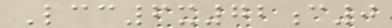Lcc6x72c0
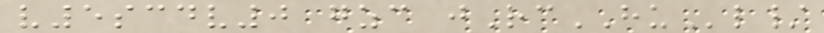v5scdv0 gzc jRcHUl/
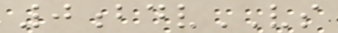0bdvVS
